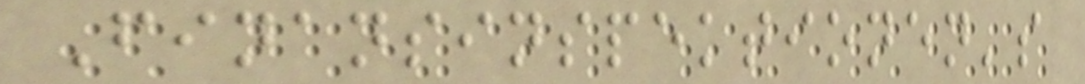Finansinspektionen's
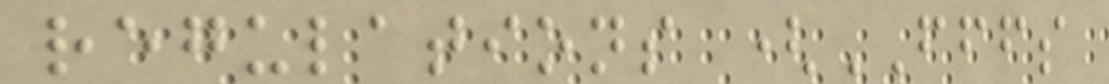regulations (FFFS
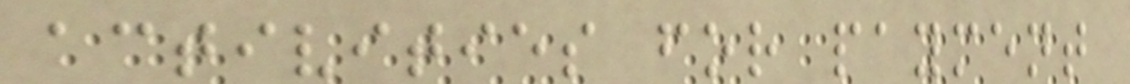activities for payment
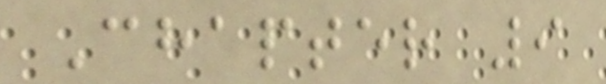Chapter 9
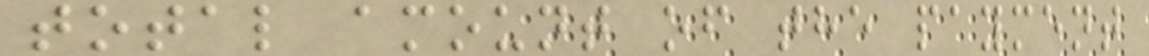total amount of the payment
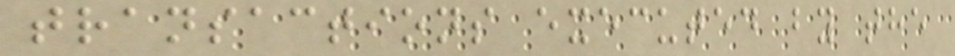transactions executed by the
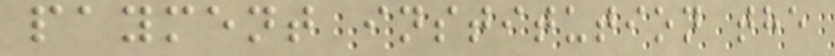payment institution the
